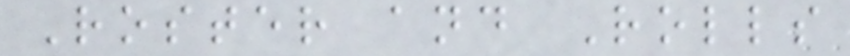Roster and Rolls
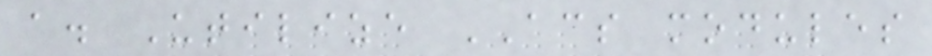a. Utilize ACS modules
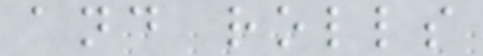and rolls
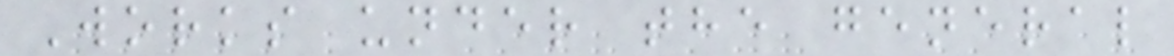Works under the general
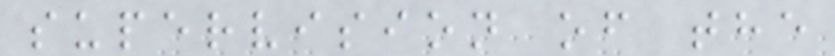supervision of the
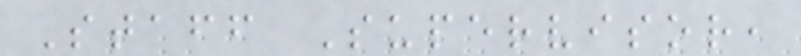Staff Supervisor,
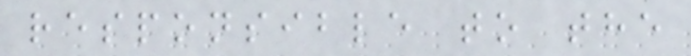responsible to the
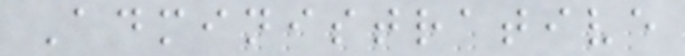Administrative
